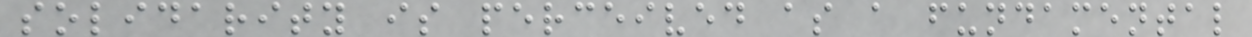solidarity is perceived as a fundamental
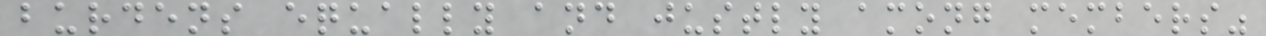burdens equally and justly among members"
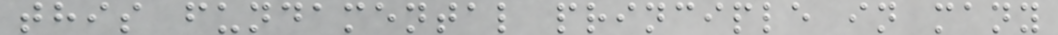this fundamental principle in many
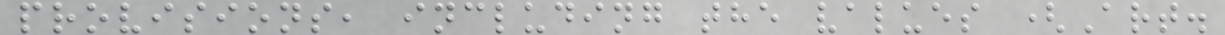provisions, including the values (Art.
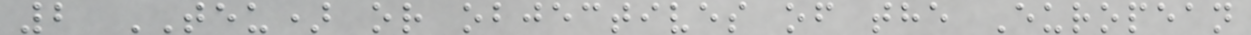2 TEU) or objectives of the European
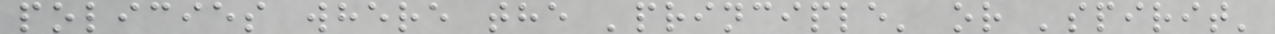policies where the 'principle' or 'spirit'
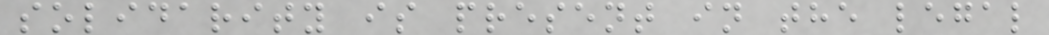solidarity is present in the legal
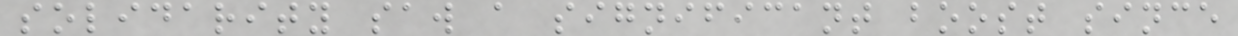solidarity saw a significant boost since
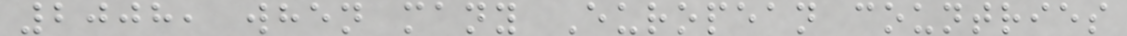2008, when many European countries
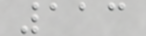113
